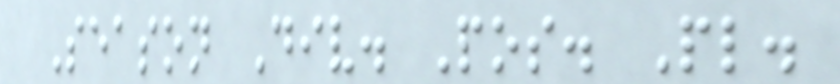Season Div. Pos. Pl.
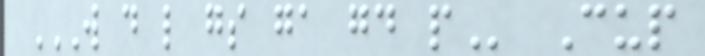W D L GS GA GD P Cup
